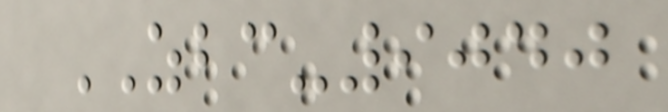ZBC-9040
